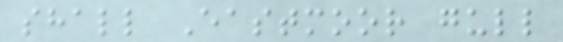shall Eastmoor gull
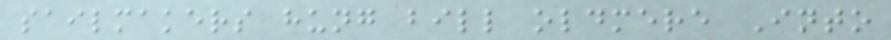sailmakers hung bill oldmere Into
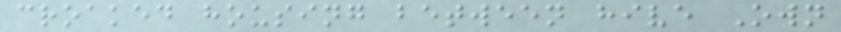croaked housing between hive Own
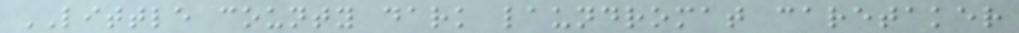LITTLE county dark laundromat caretaker
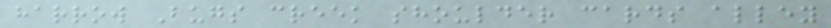harrow Bugs creek shoulder cards alley
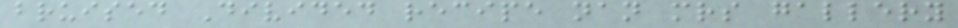bruised Divided recipe nan mrs gallery
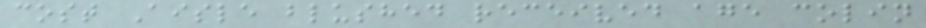cost Aisle blushed received age colin
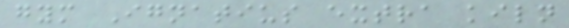gym Ignatius extra kiln
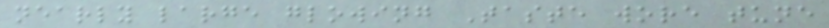nearly large glowing Taste wore tune
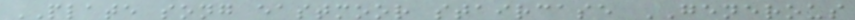PLATE song eastmoor staircase GENEROUS
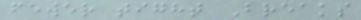fewer tight Breaks
